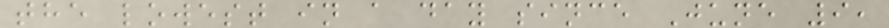the lowest in a day since June 9,
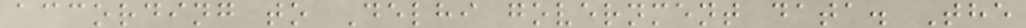according to Delhi government data. The
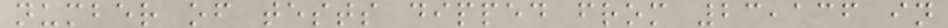number of tests dipped from 23,136 in
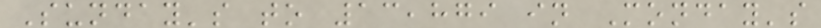Sunday's to 13,879 in Monday's
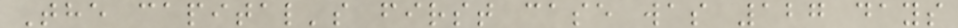The capital's first case was 127 days
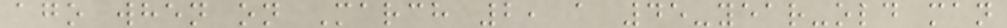ago when on March 2, a 45-year-old man
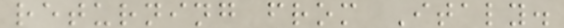returning from Italy.
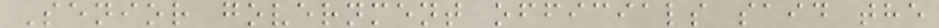Senior government officials said the
